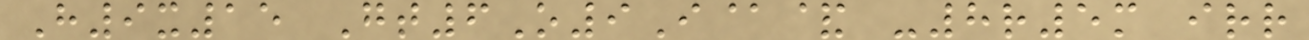H9x15 Gt6O9I@& -8r5m irr
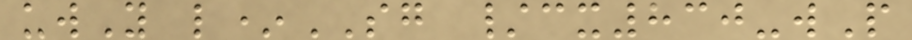uwY l*SG /cx830-wP
